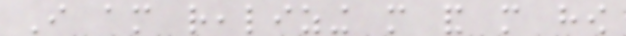I am realizing more and more how
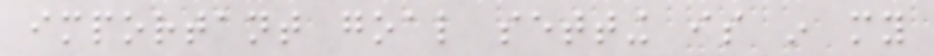important goal setting is in my
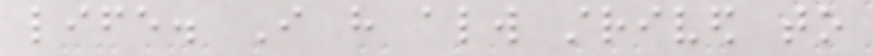life. I have always strived to
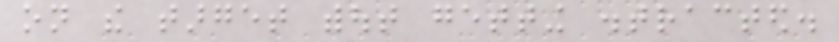on the target without getting distracted.
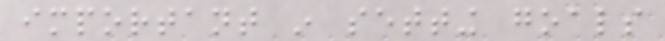important in setting goals
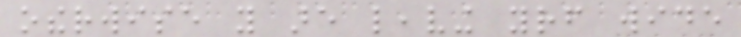otherwise you are leaving yourself wide
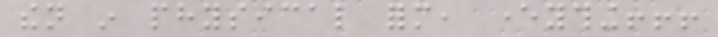then in physical form, everything!!!
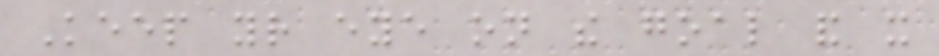Keep your eye on the goal and it
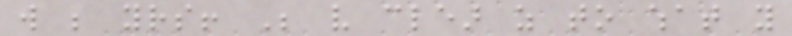will be yours! Be very clear as to what you
